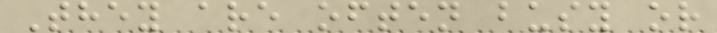They are often busy or
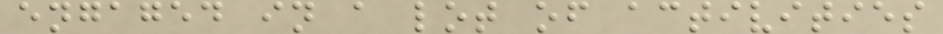engaged in a lot of activities
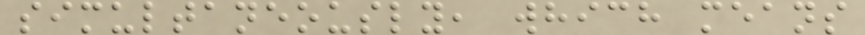simultaneously, which means
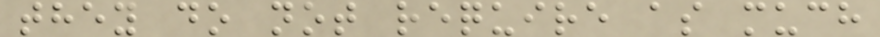they do not require as much
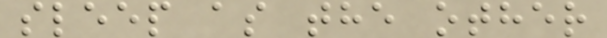sleep as the other
